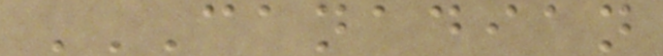CANADIAN
